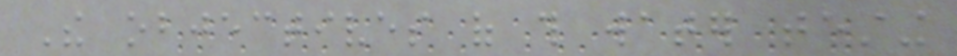The objectives of this water testing
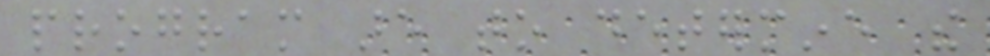program are to determine the
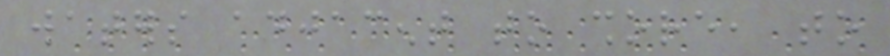waters adjacent to shore, to
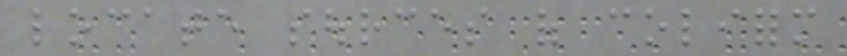locate sources of coliform
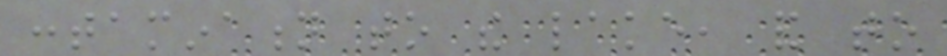contamination to the lake, and to
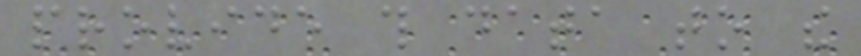provide this data to the
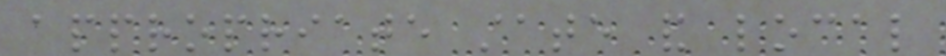appropriate state and local
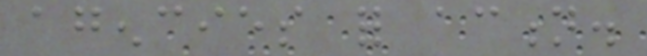agencies for action.
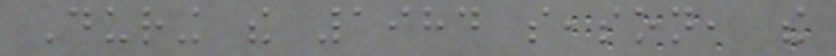During the 1984 season, the
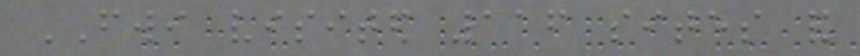FWI visited 116 sites and
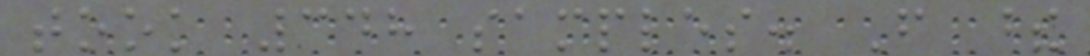took 348 samples. From these
